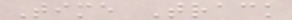Time Track
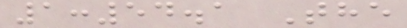1:54.1 The
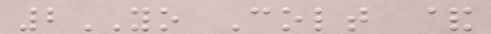2YO Colt &
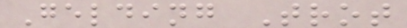Gelding Trot
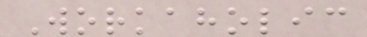Workaholic
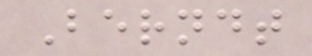Berndt
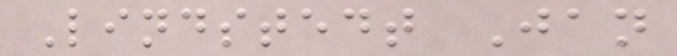Lindstedt Jan
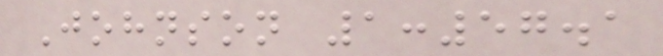Johnson 1:57.1
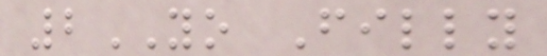2YO Filly
